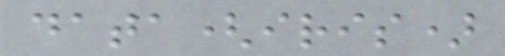data(iris)
